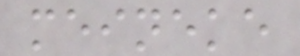meineke
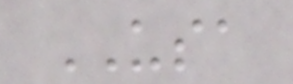USA
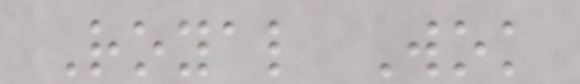Royal Wok
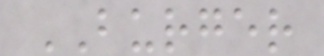BURGER
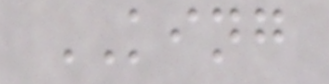KING
